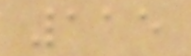115
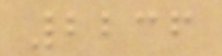2236
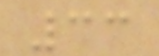33
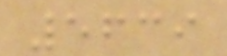5639
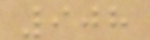908
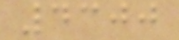4300
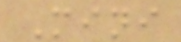Mini
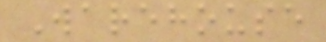Warehouse
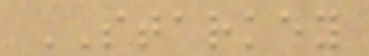STARKEY
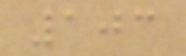103
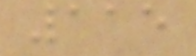115
